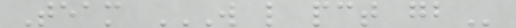Team W L PCT GB
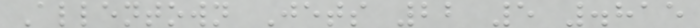Allentown Jets 22 5 .815
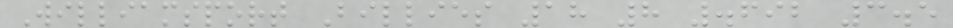Williamsport Billies 18 8 .692 3.5
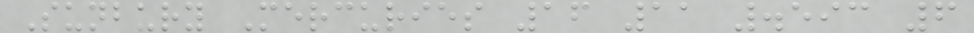Sunbury Mercuries 16 11 .593 6
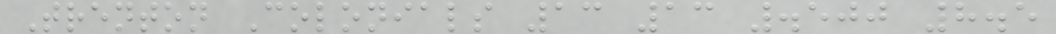Trenton Colonials 13 13 .500 8.5
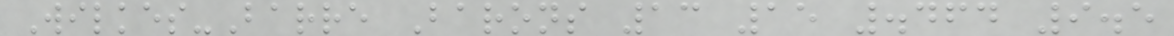Wilkes-Barre Barons 13 15 .464 9.5
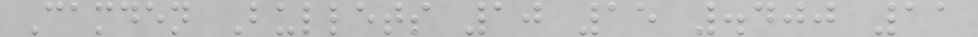Camden Bullets 10 15 .400 11
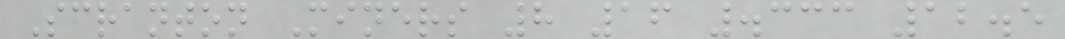Scranton Miners 8 16 .333 12.5
